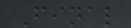Final
